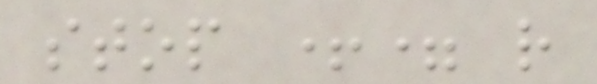stop += r
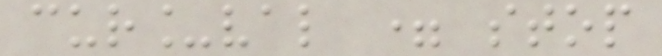cur_val = stop
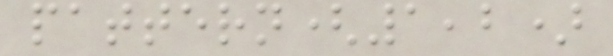pattern(1,2)
